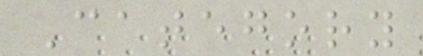Category
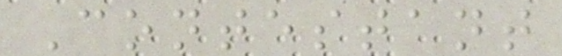Contestant
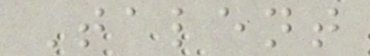Talent
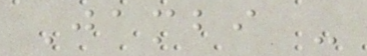Jambi -
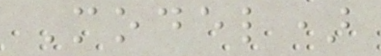Model)
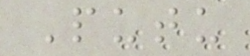Putu
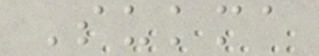Sukma
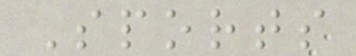Sports
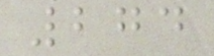274
